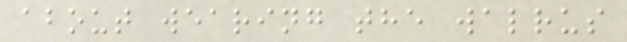about wearing the walrus
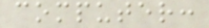computer:
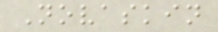Novaskin
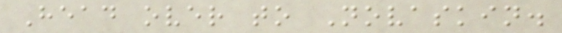Head over to Novaskin.
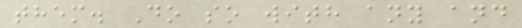them. Do so with any and
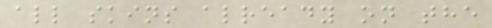all skins already on the
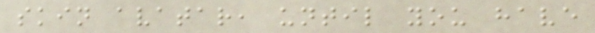skin avatar, until you have
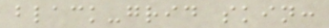black-grid skin:
